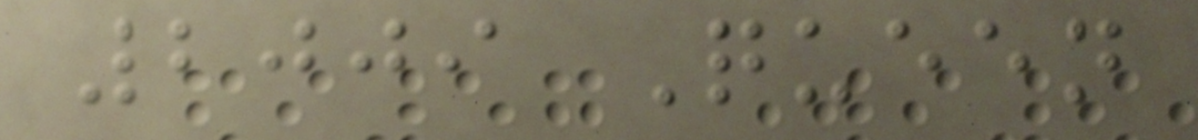2009 Queen
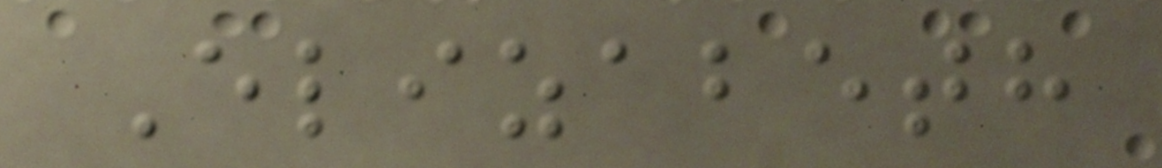Elizabeth
